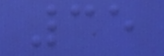35
